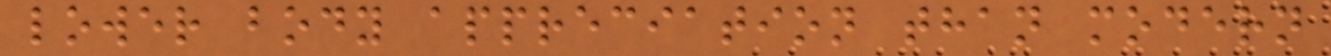lower body appreciation than modern
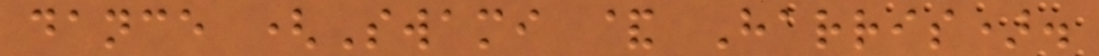dance (Swami & Harris).
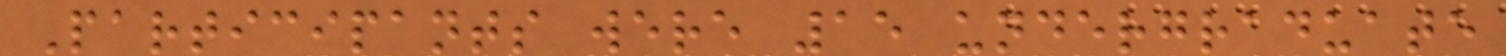Participants were 15 undergraduate
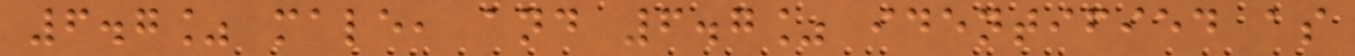6.7% male, and 6.7% identified as
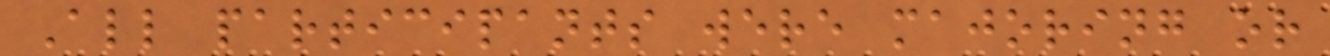All participants were majoring or
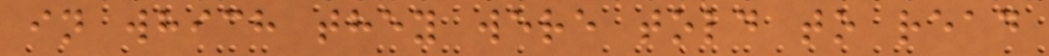in which they were told to read
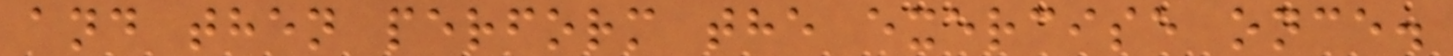and then perform the exercise once.
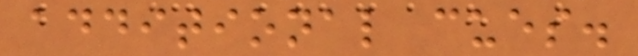additional cues.
